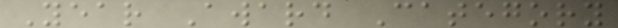Year Award Category
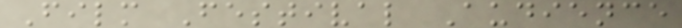Film Festival Audience
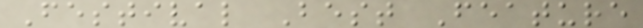Festival Best Feature
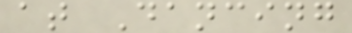at Dancing
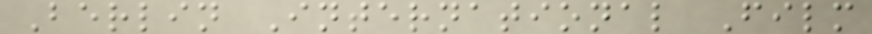Berlin International Film
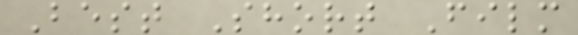Best Short Film
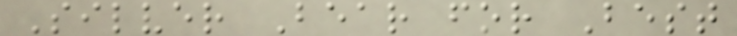Silver Bear for Best
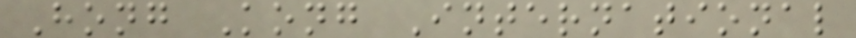Hong Kong International
